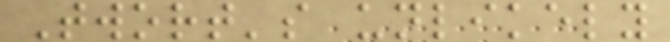Twort's unlikely
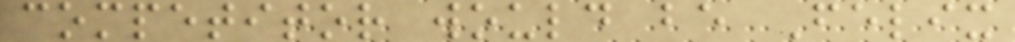competitor would be Felix
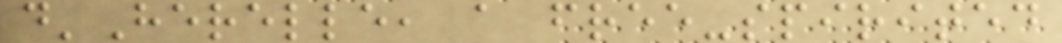d'Herelle, a free-spirited
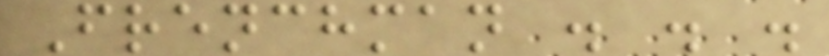Frenchman . . .
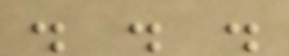. . .
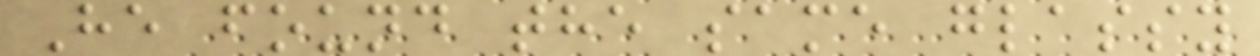He found the same glassy
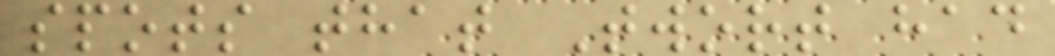spots that Twort had
